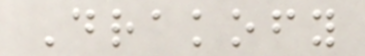Drakofy
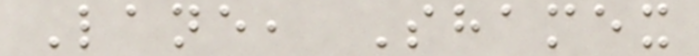Lane, Shamex
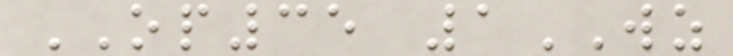OP35 1WZ
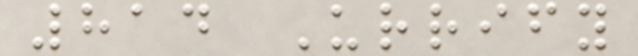814 Urrify
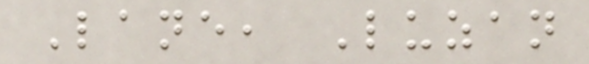Lane, Luzan
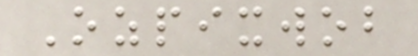Ozpixwob
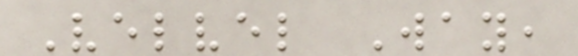Velvel Way,
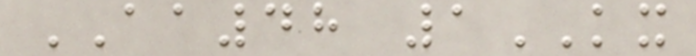AA48 1KX
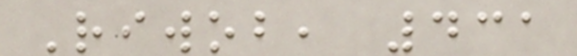Riwob, 431
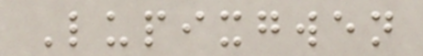Lupixgwen
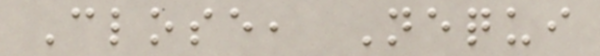Close, Nequi
